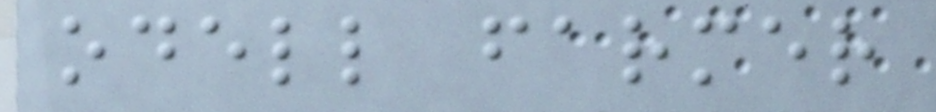odell farmer
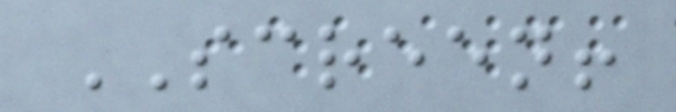SCREEN!
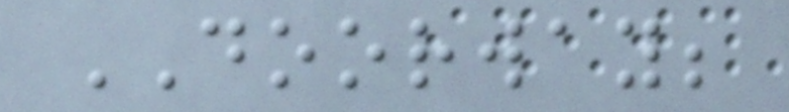DOORWAY;
